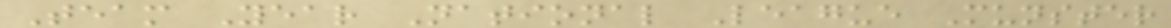Team Year National League Munster
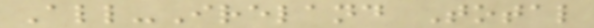All-Ireland Total
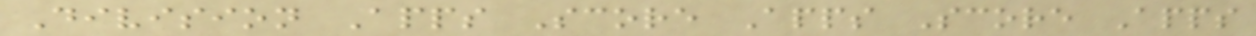Division Apps Score Apps Score Apps
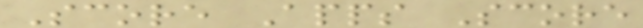Score Apps Score
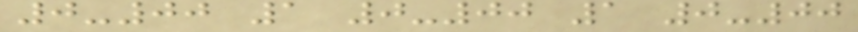0-00 1 0-00 1 0-00
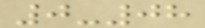0-08
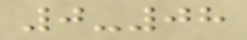0-08
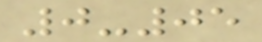0-05
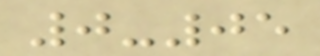0-05
